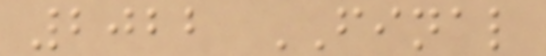2022 FINAL
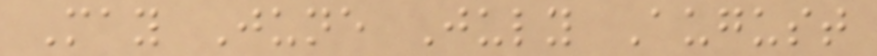May June July August
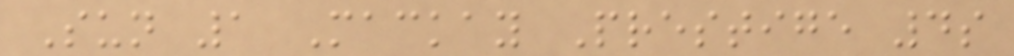Sun 1 Mackay Prestige 4s
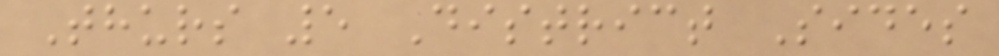Thurs 5 District Sides
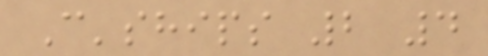C'ships 2 4
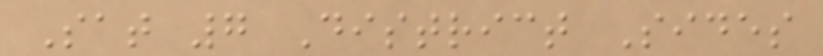Sat 7 District Sides
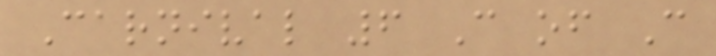Carnival 6 C of C
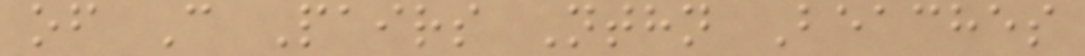of C Pairs Nthn Beaches
